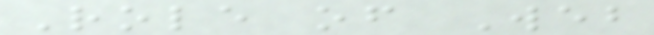Role of Web
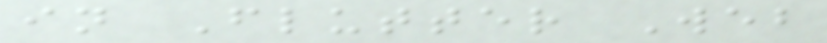in Flutter Web
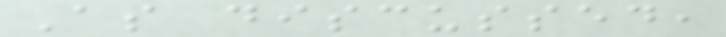As discussed,
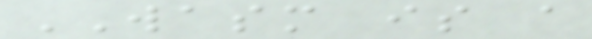WASM is a
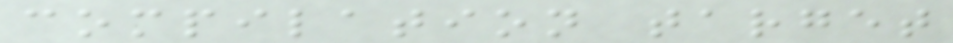compilation target
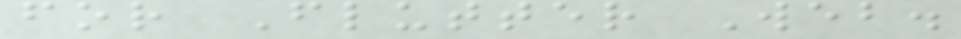for Flutter Web.
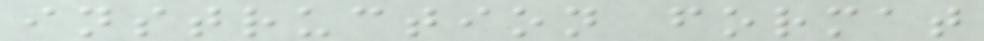instruction format
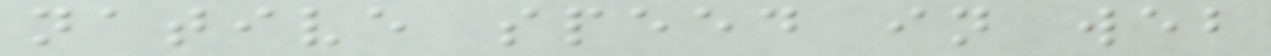native speed in web
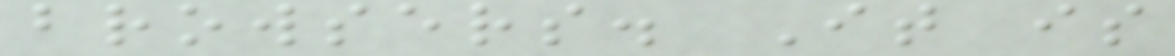browsers. It is
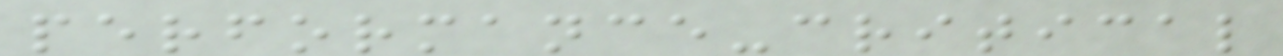performance-critical
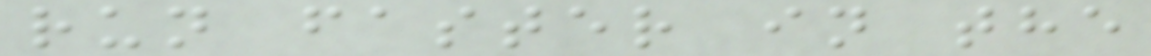run faster in the
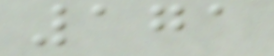171
